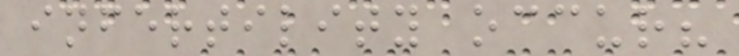infertility occur?
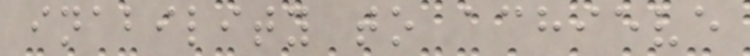inability to achieve
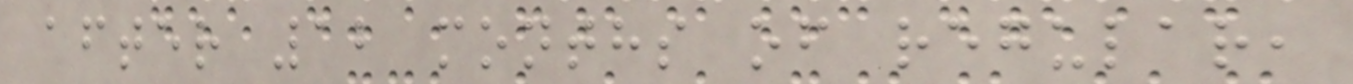after 12 months of regular,
